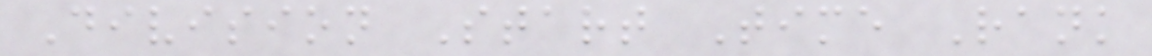Division Start Time Rank
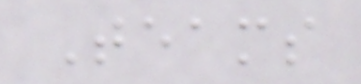Teams
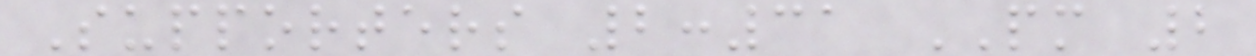Supporters 2:31 PM 2
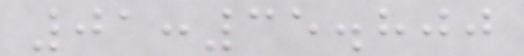01:35.800
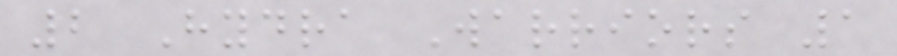2 Hydra Warriors 1
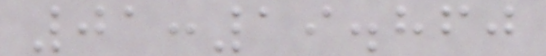01:19.860
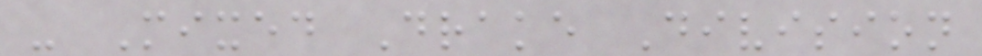- Mixed Drake Division
